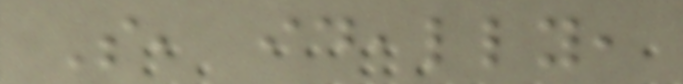So, ideally,
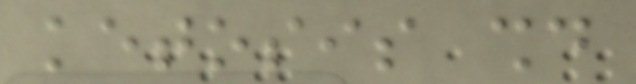ketosis should
